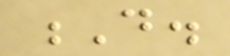D.
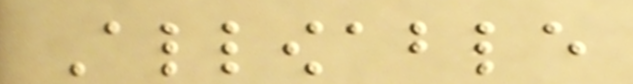Allowable
